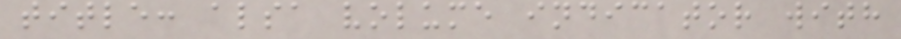title: alsa volume indicator with
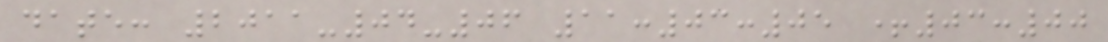date: 2011-04-06 11:03:05 +03:00
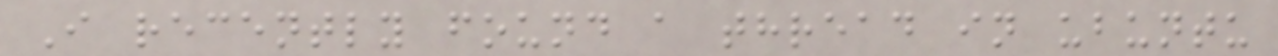I recently found a thread in ubuntu
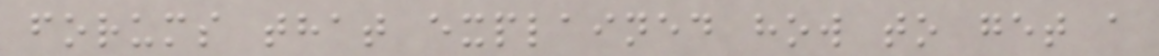forums that explained how to get a
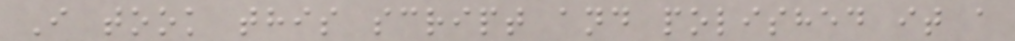I took this script and polished it a
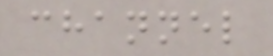channel
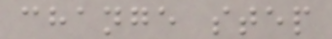change step
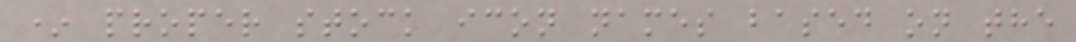* proper stock icon names based on the
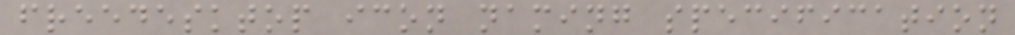freedesktop icon naming specification
